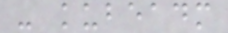- kubeadm
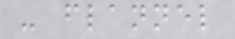- flannel
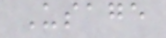Usage
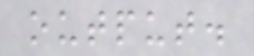output.
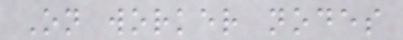On worker nodes
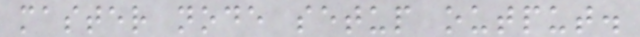master node setup output.
